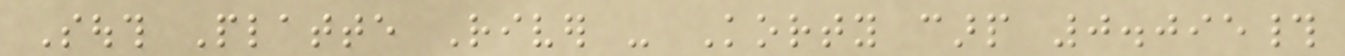South Platte River - Korty carp 0.095#
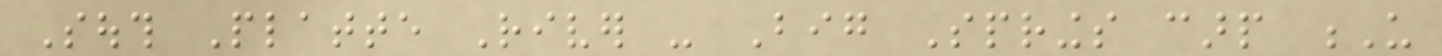South Platte River - Big Springs carp U
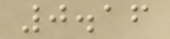0.16
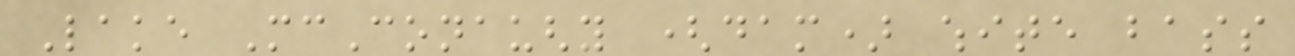Lake McConaughy (dam) white bass
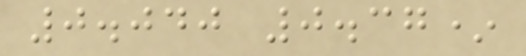0.040 0.37*
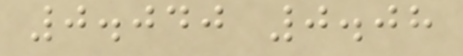0.040 0.08
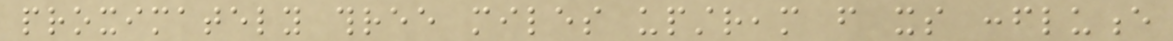proximately three miles upstream from its confluence
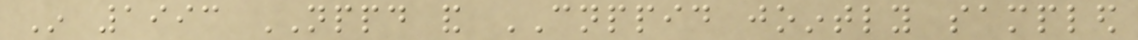In 1993 NPPD and CNPPID jointly sampled
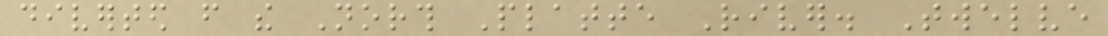diverted from the North Platte River. Twelve
